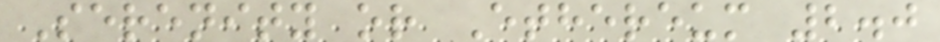Serenity or Ethereum 2.0
